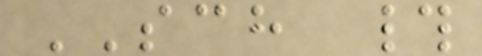SCH #
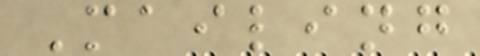Mailing
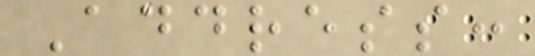Address:
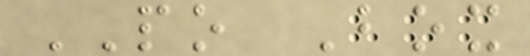PO Box
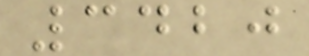3420
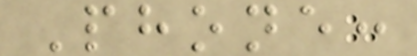Phone:
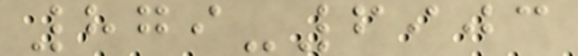879-6903
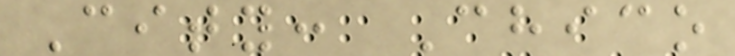City: Chico
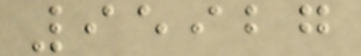95927
